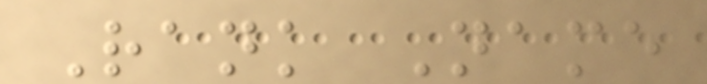Rank Name
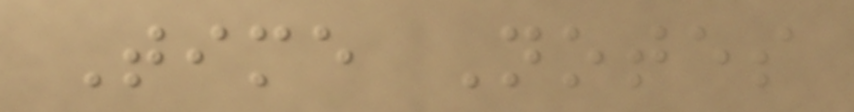Time Notes
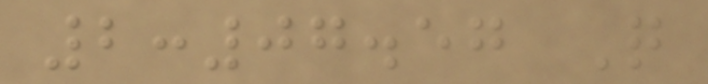2:07.57 Q
